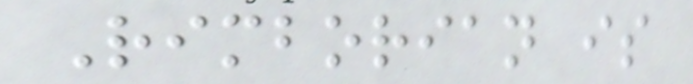Rimborian is
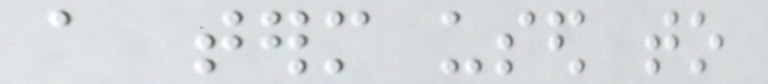a term used to
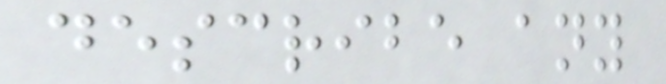describe any
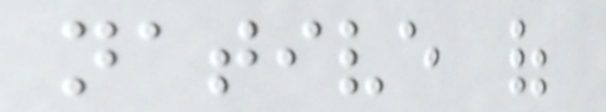native of
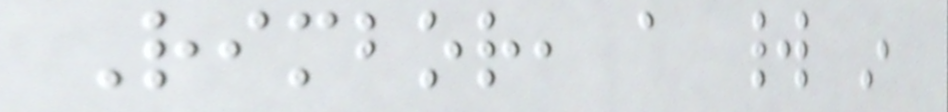Rimbor, a world in
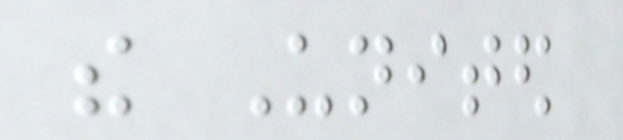the United
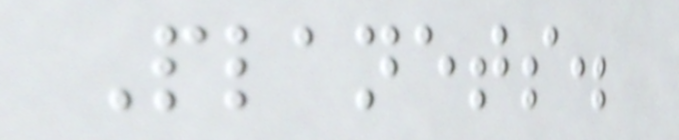Planets.
